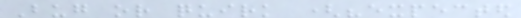Bug or quirk ("expected
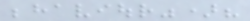behaviour")?
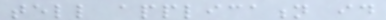tell application id
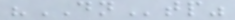"DNtp"
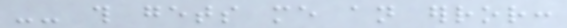-- this gets me an error:
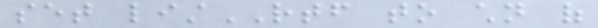set listRTF to children of
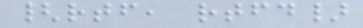{rtf, rtfd}
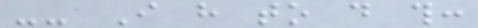-- I have to do this:
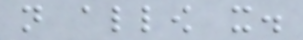not allow it.
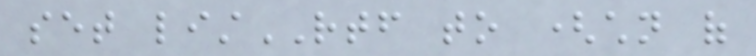set listRTF to (children of
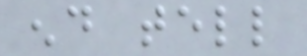end tell
